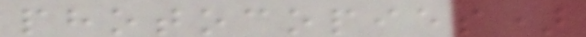photocopies)
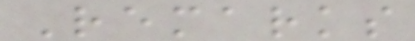Remarks
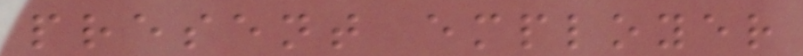present employer
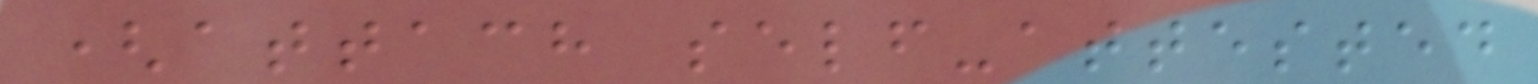(attach self-attested
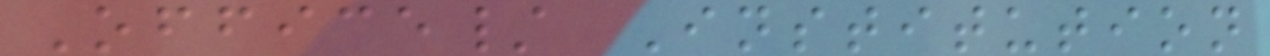Office/ Institution
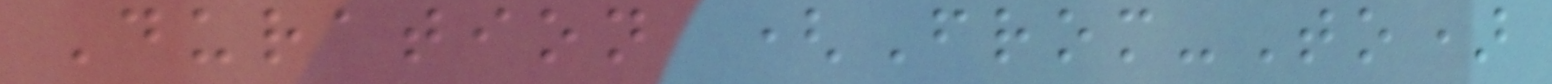Duration (From-To)
